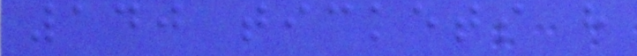140 tickets have
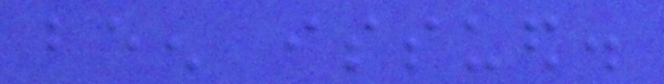been issued.
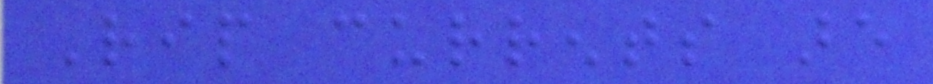Rip currents are
